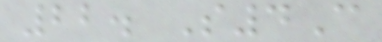22. S4C
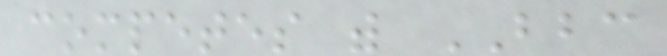competes with BBC
